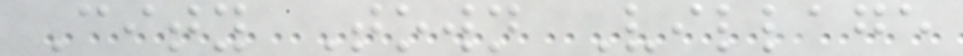City Town Village
